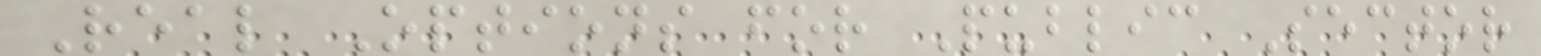Real Options for Public Sector
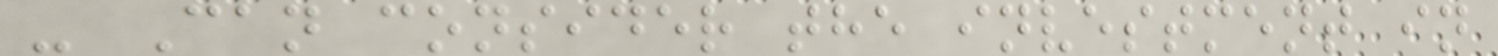- Can consider the investment in
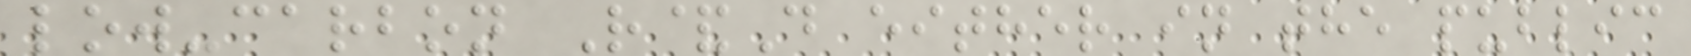low-carbon R&D either in the public
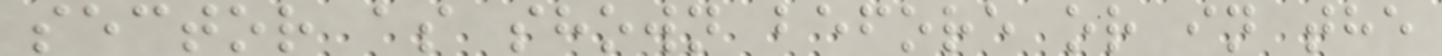sector as shown before or in the
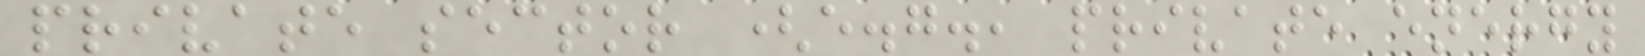private sector (e.g., private energy
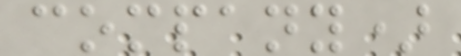company)
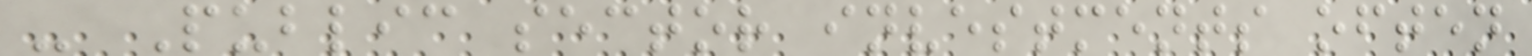- Public sector investments often
